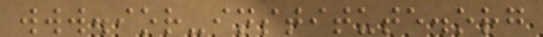www.ior-institute.org
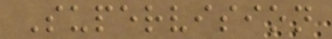Supervision
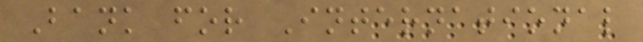Bank for International
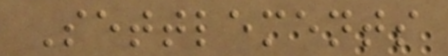Settlements
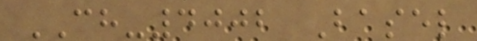CH-4002 Basel
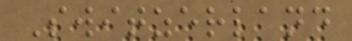Switzerland
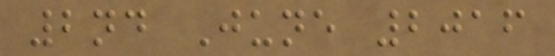2nd June 2016
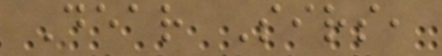Dear Sirs,
